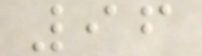96
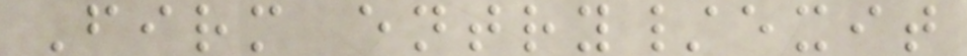Firm entry/exit
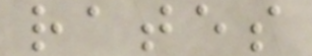rates
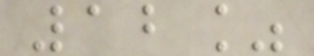12%
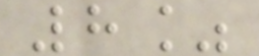8%
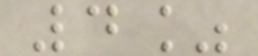4%
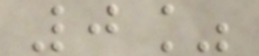0%
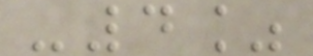-4%
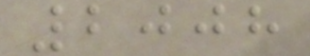2008
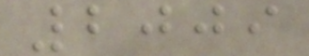2009
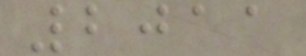2011
